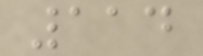114
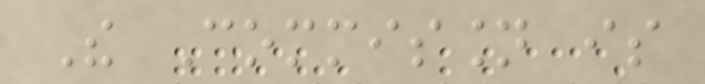The Commission is
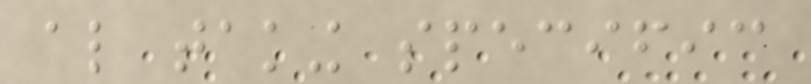also taking specific
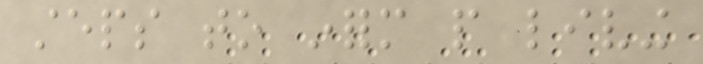steps to inform people living
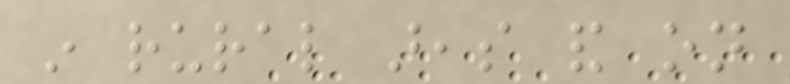in rural areas and on
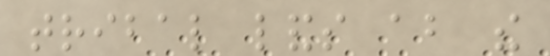tribal lands about the
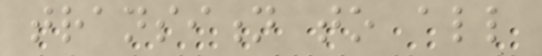transition to all
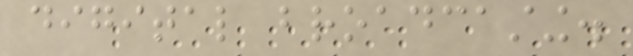digital broadcasting.
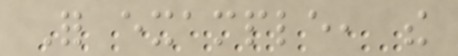For example, the
